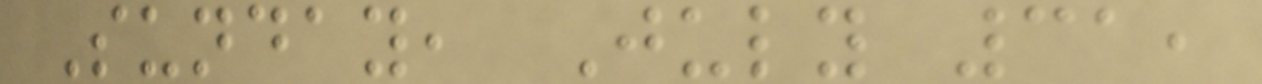Sunday, July 31,
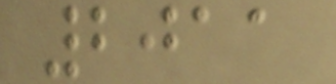2011
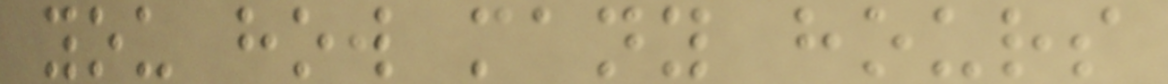you how many hours
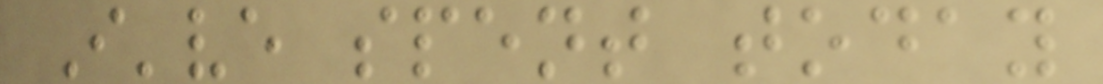I've spent today
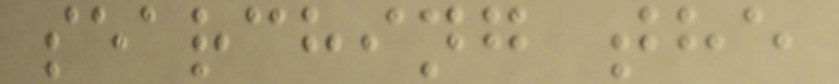searching the
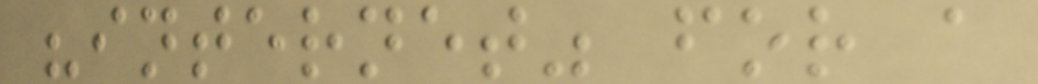"internet" for a
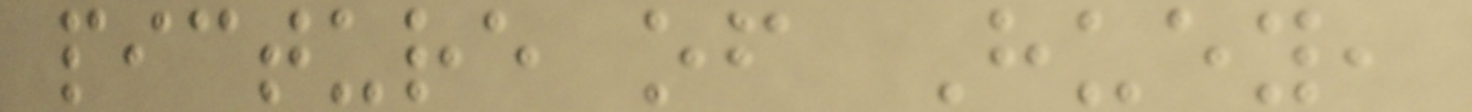picture of Huey,
